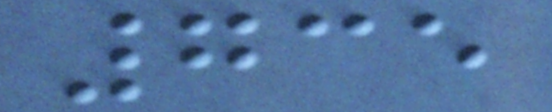735
